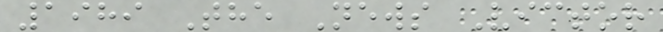1989 The News Victor
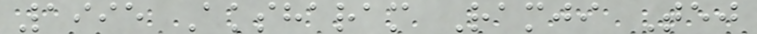1995 Aksharam Ramji Tej
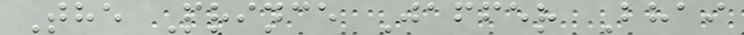The Prince Jaffer Bhai
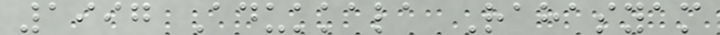1997 Adukkala Rahasyam
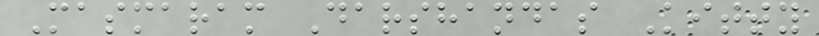Masmaram Darshandas Kitty
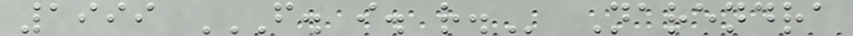1999 F. I. R. Narendra
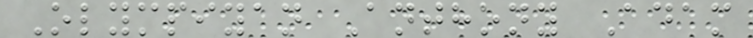Olympiyan Anthony Adam
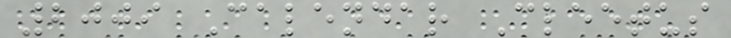2009 Calendar Cleetus
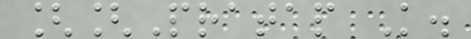[[Pratap K.
